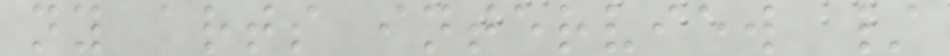ny arts interview /
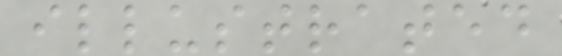illustrated
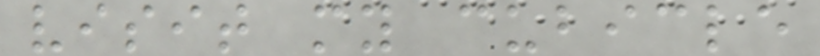visit my cubicle
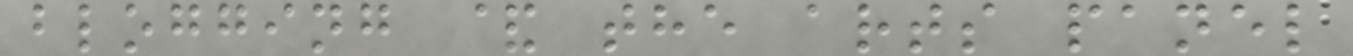blogging & the arts panel
